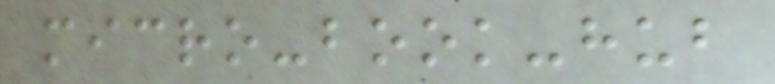micro-book-hub
